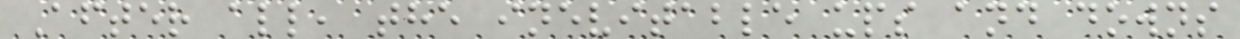After all, the inevitable ups and downs
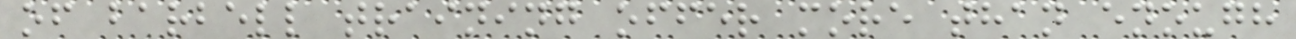of barbell training offer more than enough
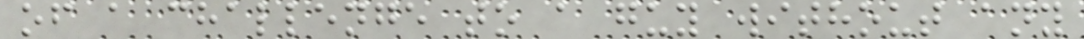of a challenge to a guy without any
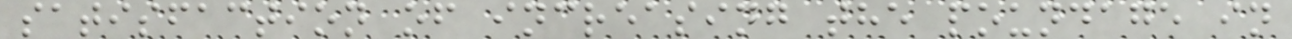satisfaction of increasing the poundage in
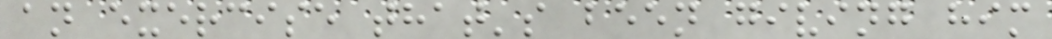an exercise that's been giving him
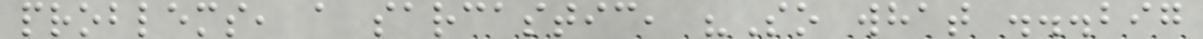problems, a sarcastic, "So what ...big
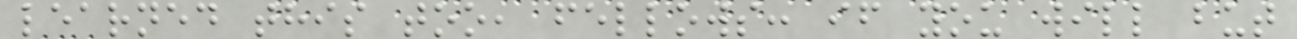learned this too, fellows: if you will but
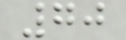70
